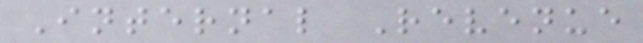Internal Revenue
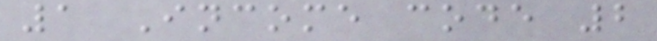1 Income code 2
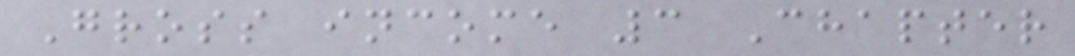Gross income 3 Chapter
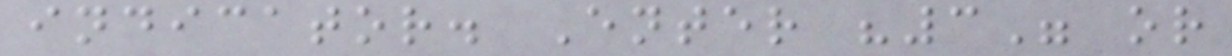indicator. Enter "3" or
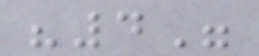"4"
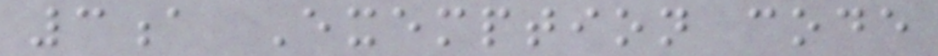3a Exemption code
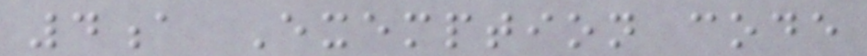4a Exemption code
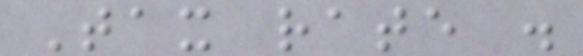Tax rate .
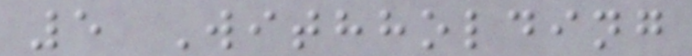5 Withholding
